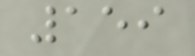159
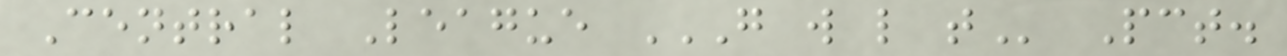Central League G W L T Pct.
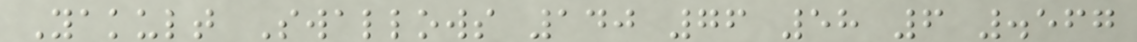Yakult Swallows 140 76 58 6 .567
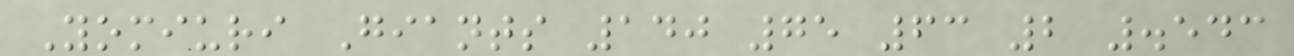Yomiuri Giants 140 75 63 2 .543
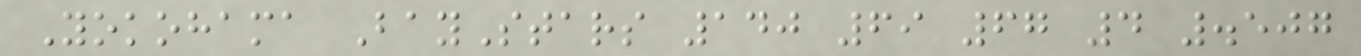Yokohama BayStars 140 69 67 4 .507
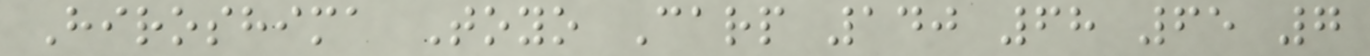Hiroshima Toyo Carp 140 68 65 7
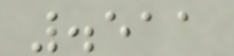.511
